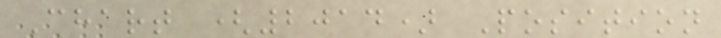Chart (2014) Position
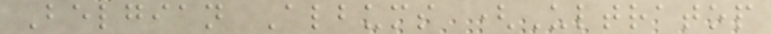Belgian Albums (Ultratop
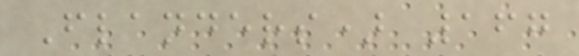Flanders) 167
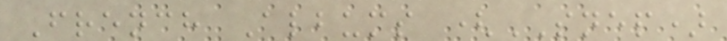French Albums (SNEP)
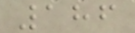186
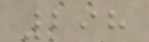298
